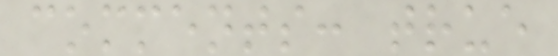comments: true
